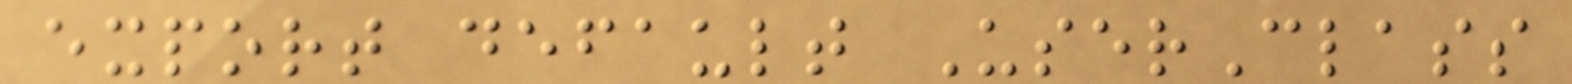export default UserClass
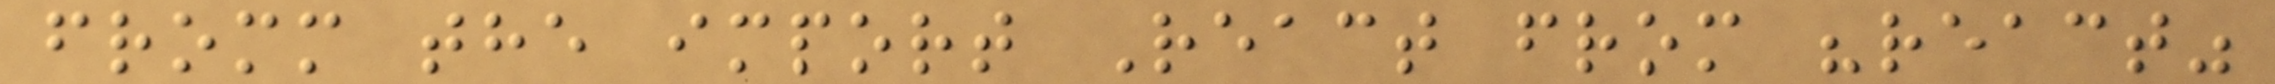fromm the import React from "react"
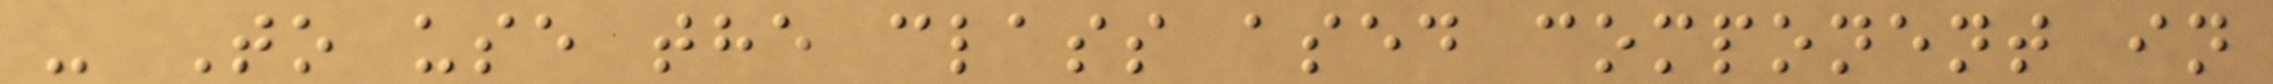- To use the class ased component in
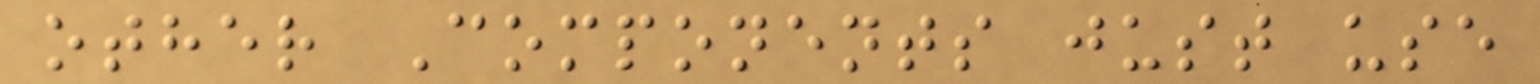other Components just use
